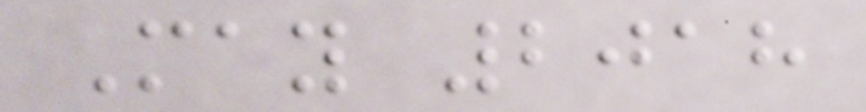May 2018
